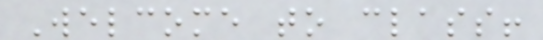Welcome to class!
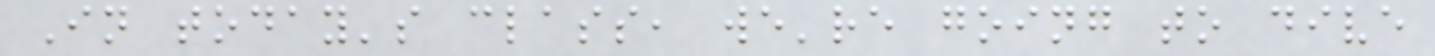In today's class, we're going to dive
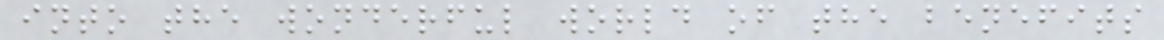into the wonderful world of the benefits
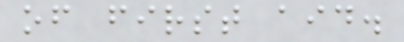of first aid.
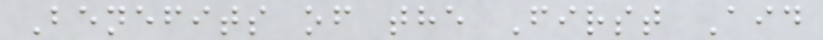Benefits of the First Aid
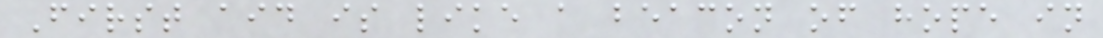First aid is like a beacon of hope in
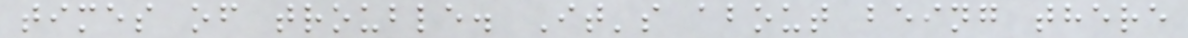times of trouble. It's about being there
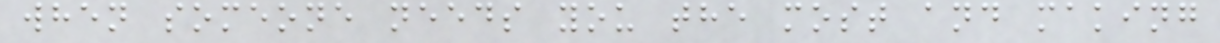when someone needs you the most and making
